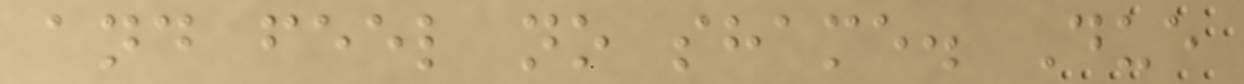and feel no shame. Due
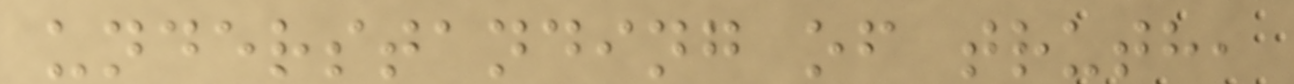understanding of truth,
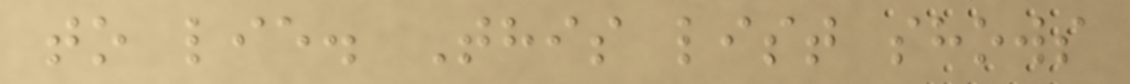to lie. This list shows
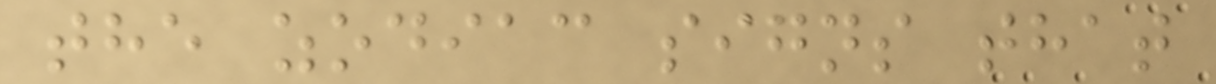the zodiac signs that
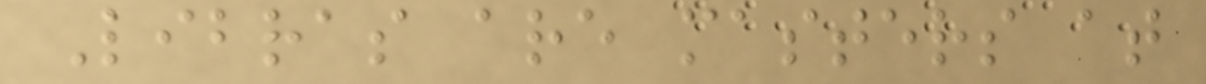Libras are masters at
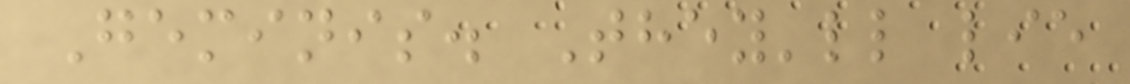Geminis. They'll lie
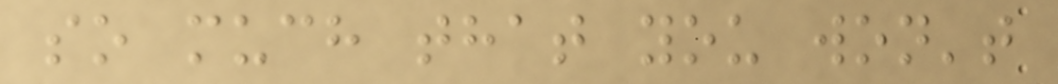so much that you won't
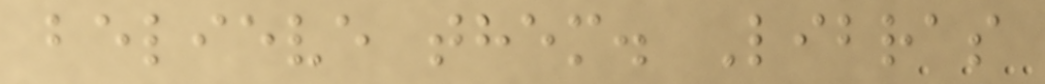believe them. Libras
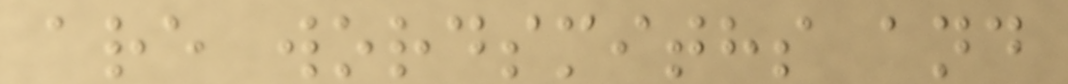are wordsmiths and
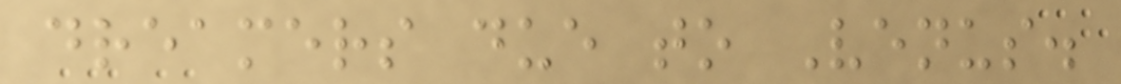dreamers due to Venus.
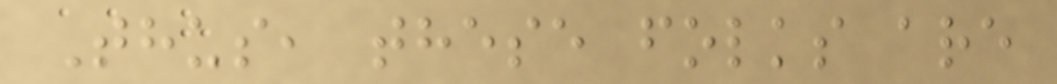Thus, these folks are
